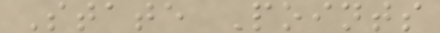State Points
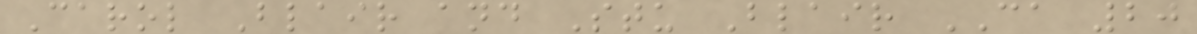Carol Blair and Stu Blair CA 20
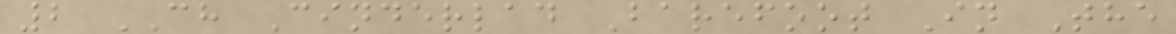2 CH Cinderlad Barefoot In The
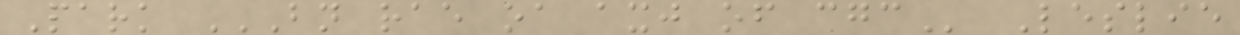Park BN RAE OA AXJ OF CGC Leslie
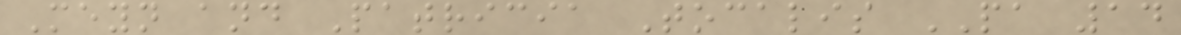Meyn and Patricia Tocalis PA 14
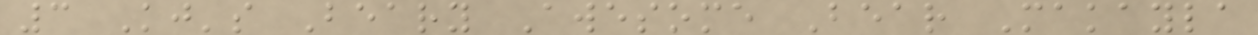3 Kj's Beary Awesome Bear Makayla
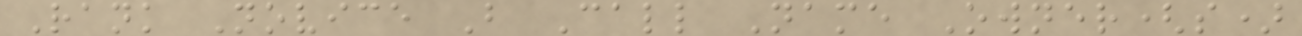Rank Novice B Call Name Owner(s)
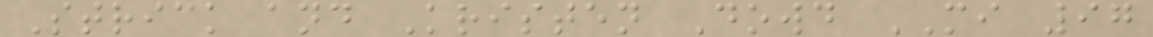Strick and Kristen Dowd MI 97
